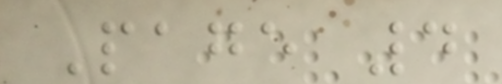Page 4
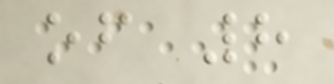of 8
